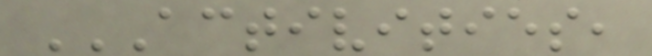ACTIVITIES,
